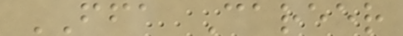FFA Career
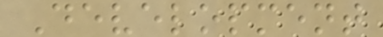Development
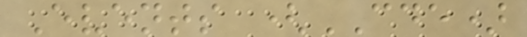Events (CDE)
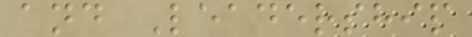and Leadership
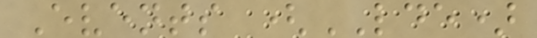Events (LDE)
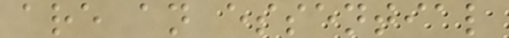are an essential
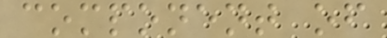component of
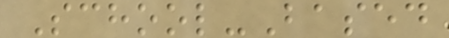School-Based
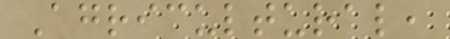Agricultural,
